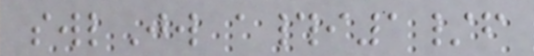swlJw a#i1/f
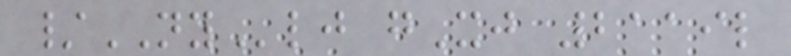/NYlj gXj 2119l
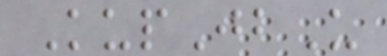KupJbU
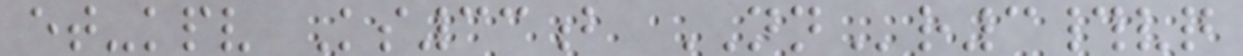et-kpv Ks33b NNr3#vq
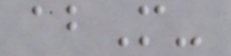abM-
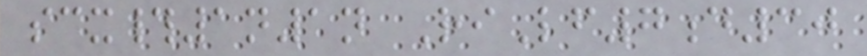scx#1n1n RiLf7d30
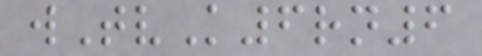wTvK6rn6
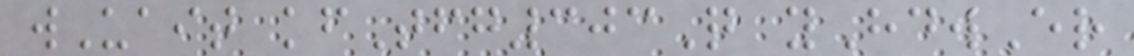wUait kfTfg303Q yHdwEr
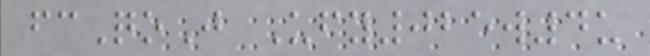fcQoJ Ufy025w4u
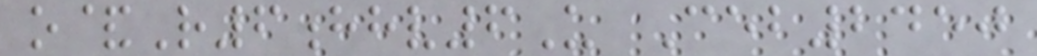o&R6hhv6U Ceb2450
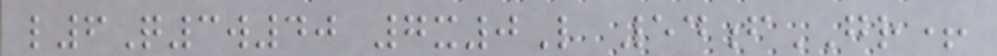l6Q3w40 7x0L 54fGR+
